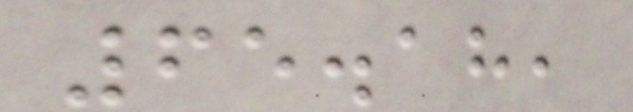65.18,
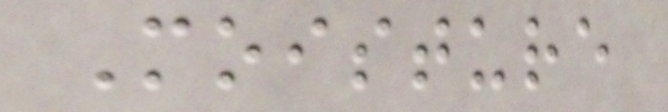Moisture
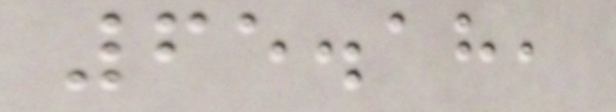65.18,
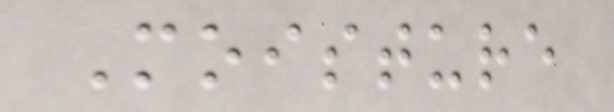Moisture
